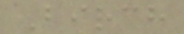Birch
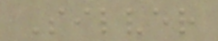Silver
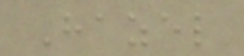Hazel
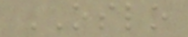OSLO
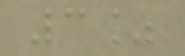3%
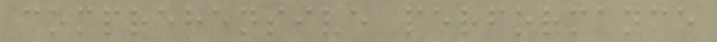comprehensive performance
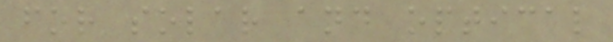for solar and optical
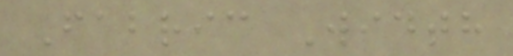Fabric Width
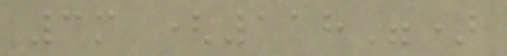3m (118")
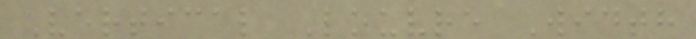Vertical Louvre Width
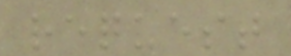request
